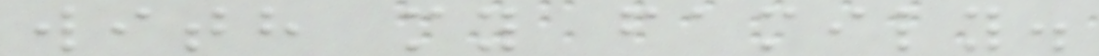with my family.
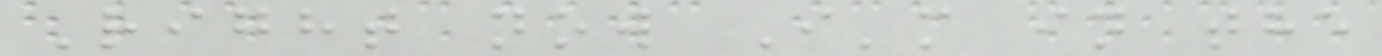Right now I'm in the
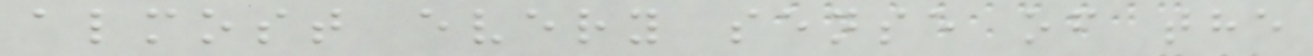almost every sense of the
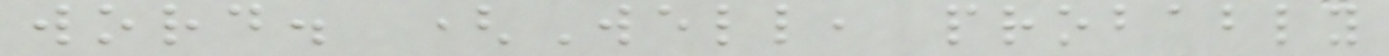word. (Well, probably
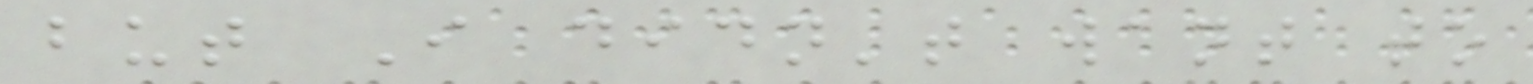but I didn't want to
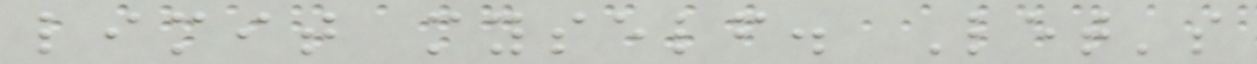limit myself. Let's
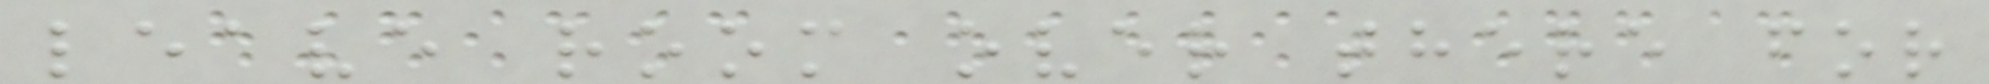leave room over there for
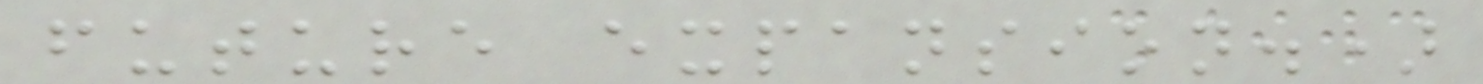future expansion.)
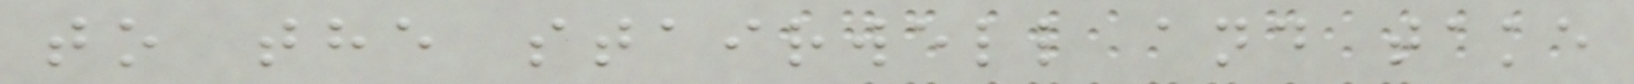to the stairwell and take
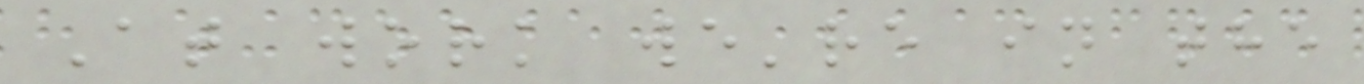At work we're in the
